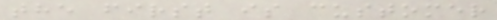the first is customer
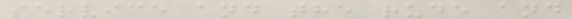service and the rude and
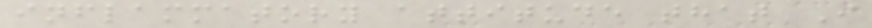inflammatory attitude that I
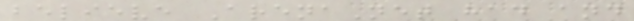believe ArenaNet had and
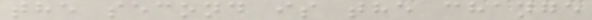the second is the change
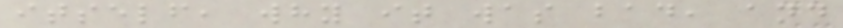itself, why it was bad, and
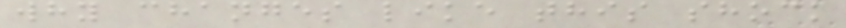why changes like this shock
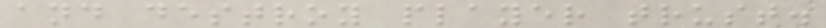and destroy player trust.
